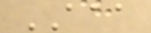AAA
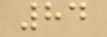84
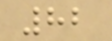82
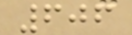606
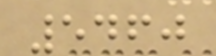5460
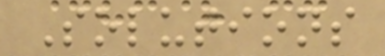Solutions
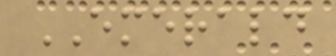EMERALD
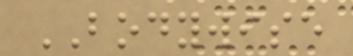BODYWISE
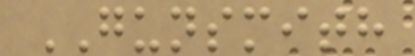GUNSMITH
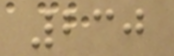230
